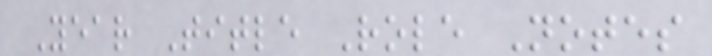Year Title Role Notes
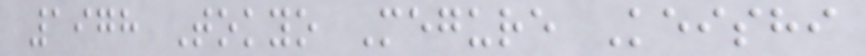1978 Tokyo Megure Keishi
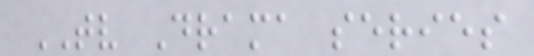TV Drama series
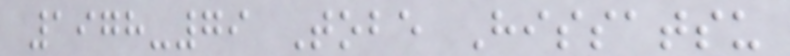1978-79 Tobe Hissatsu
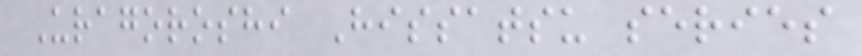Uragoroshi Hissatsu series
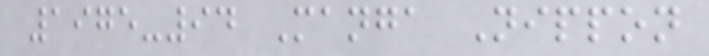1975-94 Manga Nippon
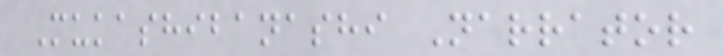Mukashibanashi Narrator
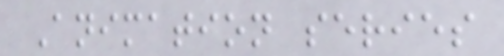Animation series
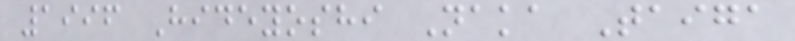1996 Hideyoshi Naka Taiga
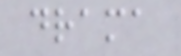drama
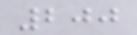200
